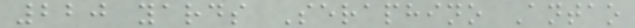220 yards Seraphino Antao
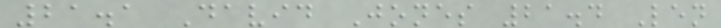21.1 David Jones 21.4 Len
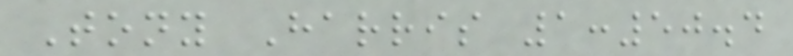Tony Harris 1:50.4
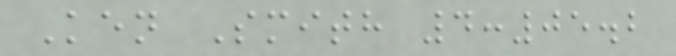Ken Smith 4:05.2
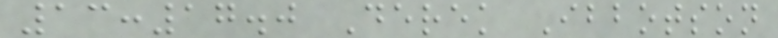13:17.0 Derek Ibbotson
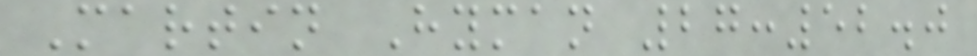Martin Hyman 27:52.0
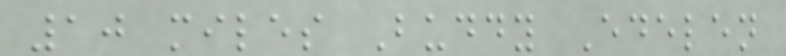10 miles Buddy Edelen
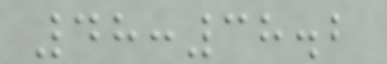48:38.2
